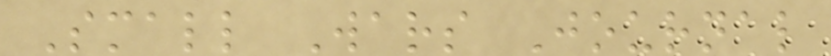Small Wars Journal
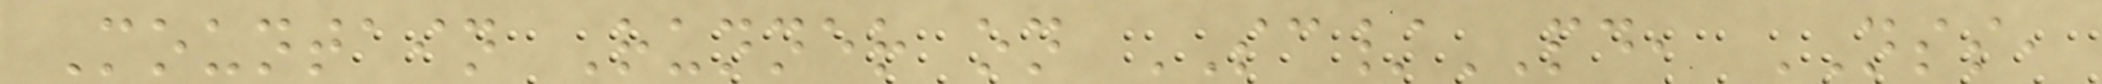Mountain Runner on SC/PD, NSS,
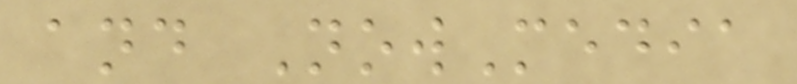and NowMedia
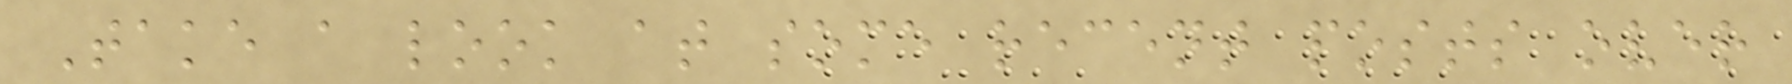Take a look at some recent posts over
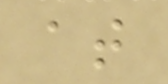at
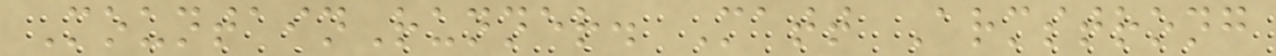MountainRunner. Matt Armstrong
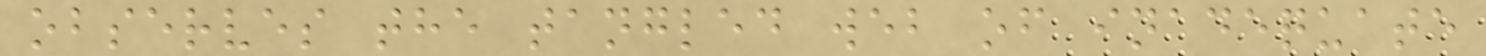observes the tangled web of inadequate
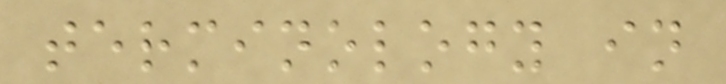terminology in
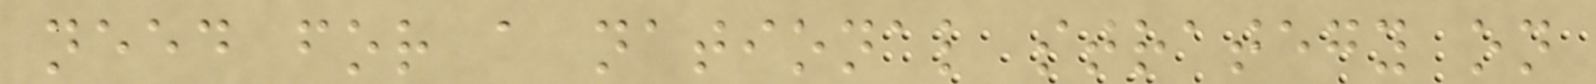need for a national strategy on
